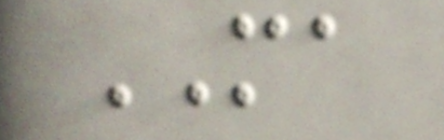MA
